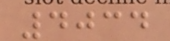4034
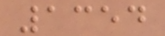1354
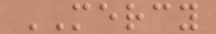MERCY
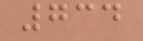734
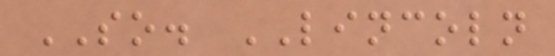SO. LINCOLN
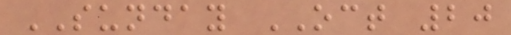SUNDAY OCT 20
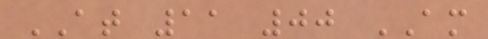AT 11 00 AM
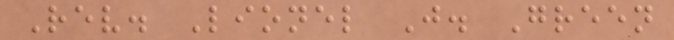Rev. Lionel J. Green
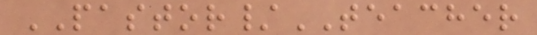PASTOR/TEACHER
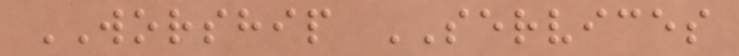WORSHIP SERVICES
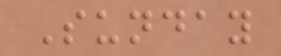Sunday
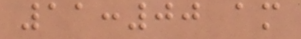11:00 am
